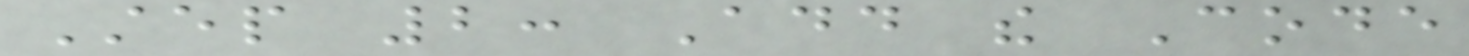Step 2: Add the Code
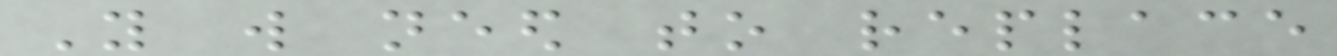You will need to replace
